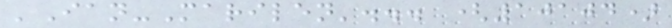'Ian-Marilen'... (10104)
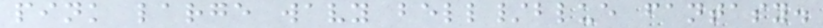pink large wavy bell/blue fantasy.
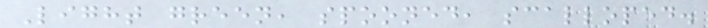Light green, spooned, scalloped.
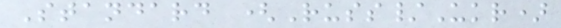Standard (Russ/Ukr)
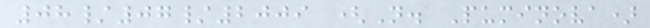08/07/2009 (N. Puminova)
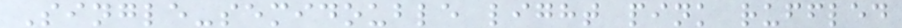Single-semidouble light pink ruffled
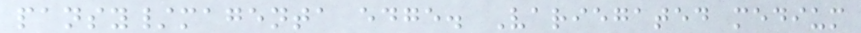pansy/magenta edge. Variegated medium
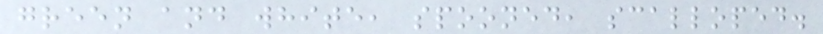green and white, spooned, scalloped.
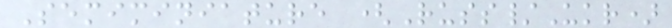Semiminiature (Russ/Ukr)
